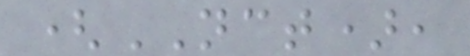(NCT),
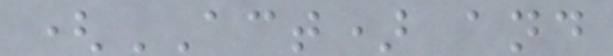(ACT) and
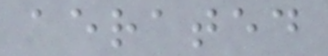aerated
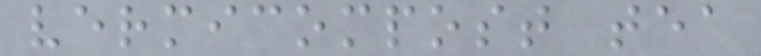vermicompost tea
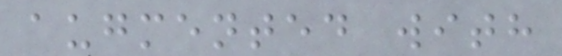augmented with
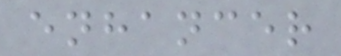enhancer
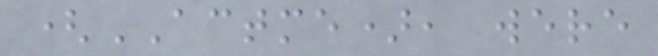(ACTME), were
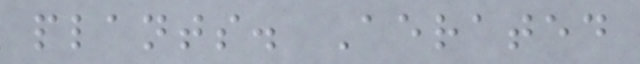plants. Aerated
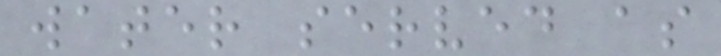water served as
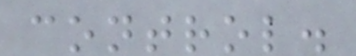control.
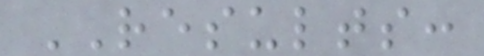RESULTS:
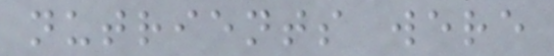nutrients were
